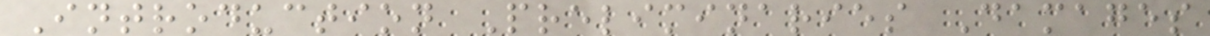Introduction Preliminaries Damages
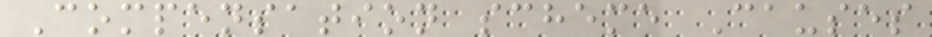Compensation scheme Causes
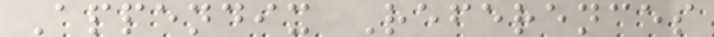Appendix References
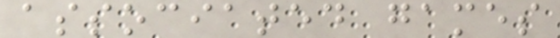associated games
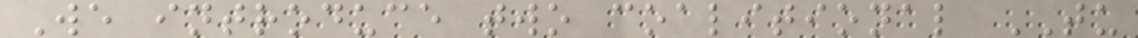We introduce two coalitional TU
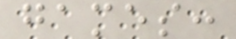games:
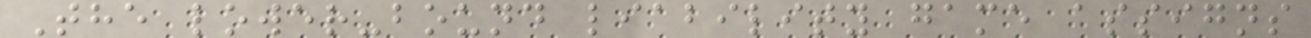The lower-bound liability game assigns
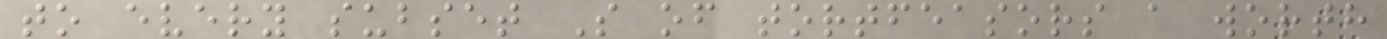to every subset S of tortfeasors a worth
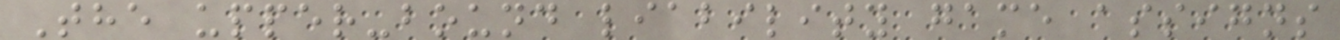The upper-bound liability game assigns
